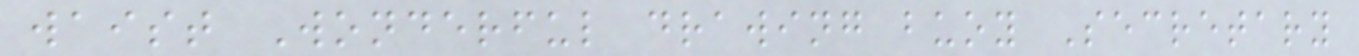waist Wonderful drawing buoy Secretary
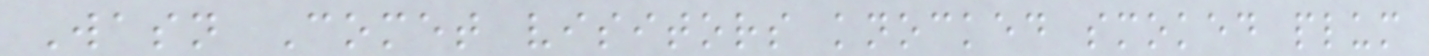Wasn Comet visitors knocked smoked plum
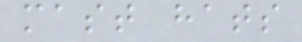mast hats
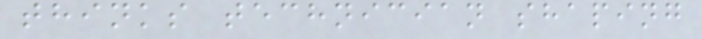thinks technician shaping
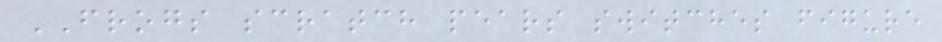FROGS scratch pears switches figure
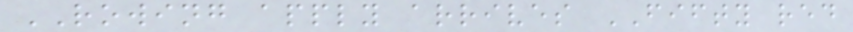ROWING apply arrives FIFTY red
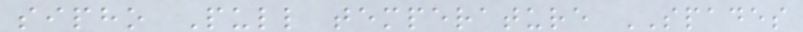sipho Pull temperature SPADES
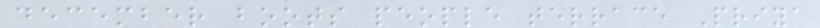december boots people terrace Priya
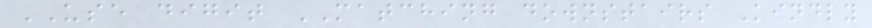USE digit MATCHING downstairs Kindly
